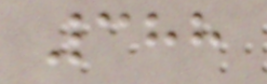388
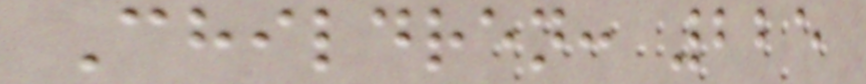Children: 225
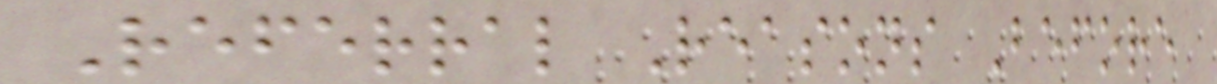Referral Reasons Before
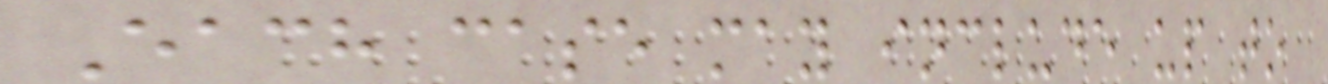Each case may include up to
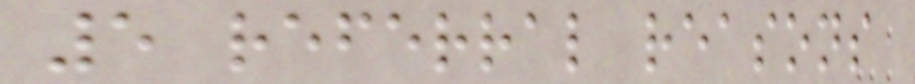5 referral reasons
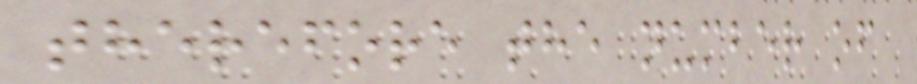therefore the number of
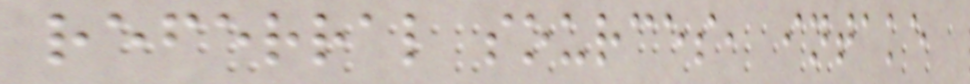referral sources, intake
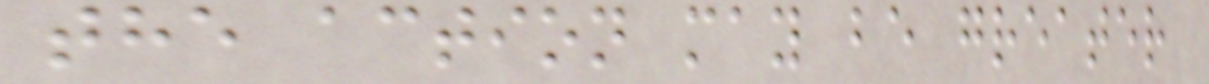the action may be greater
